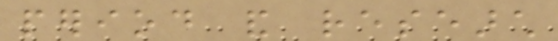period and research
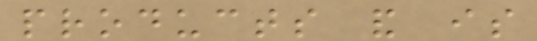products and is
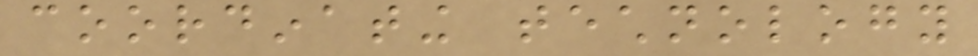coordinating technology
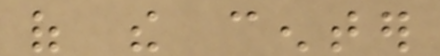of the center
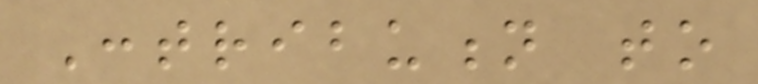Contribution to
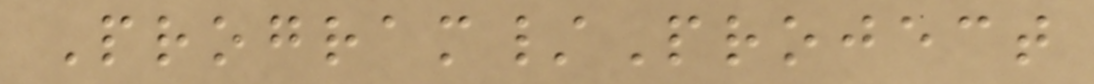Program/Project
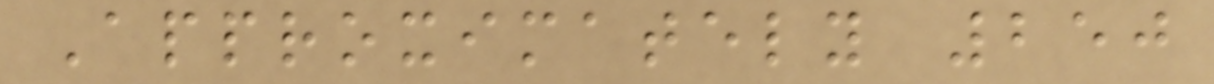Approximately 250
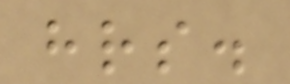hrs.
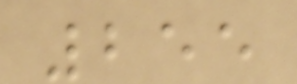255
